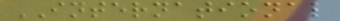INTERNATIONAL
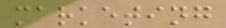marketing
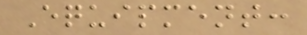Equipment:
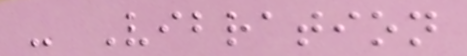- Vibration
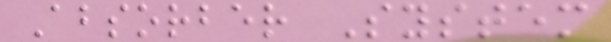Absorber System
